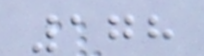178
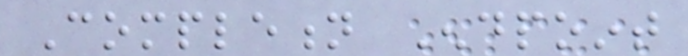Completion Endpoint
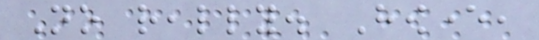No really. However,
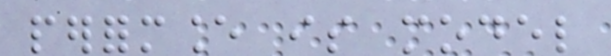performance is model
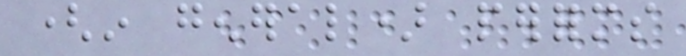(in general) performs
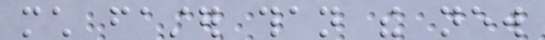much faster than the new
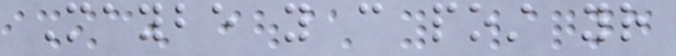Maybe you can post your
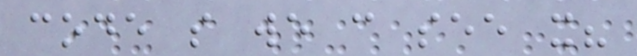code so we can see it?
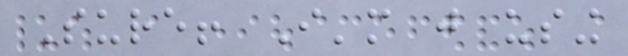Sure! I'm just using
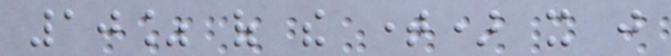10% of the time) it just
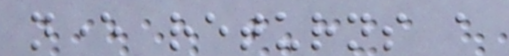never returns a
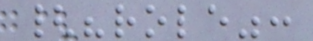{"role":
